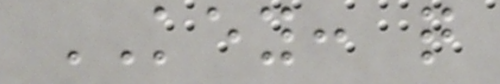KEY: q
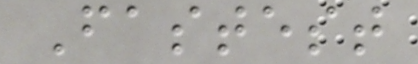Fastest
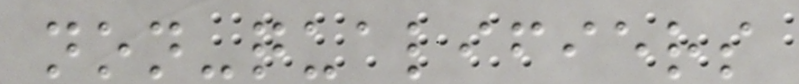non-qualifiers
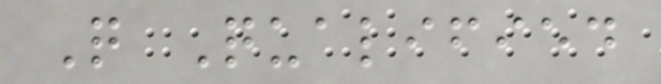Q Qualified
